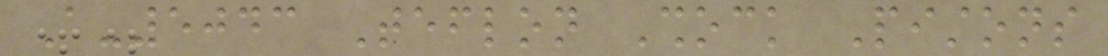A-5043 Teflon Shock Pistons
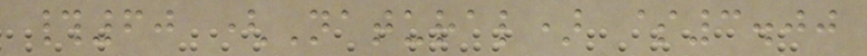#60 (Natural) $3.00
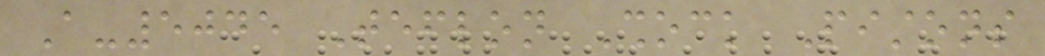A-5045 Teflon Shock Pistons
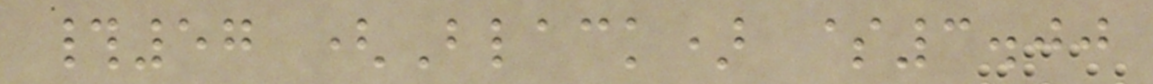#57 (Black) $3.00
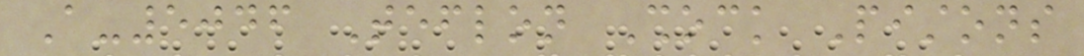A-5046 Teflon Shock Pistons
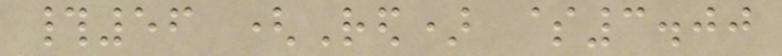#56 (Red) $3.00
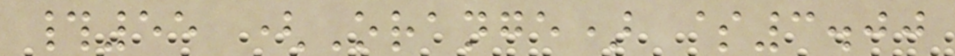#55 (Orange) $3.00
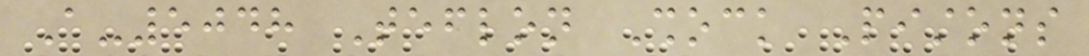A-5048 Teflon Shock Pistons
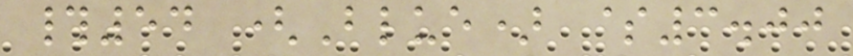#54 (Blue) $3.00
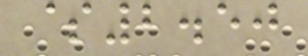$2.50
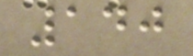140
